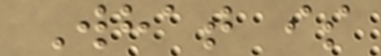What is
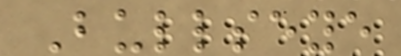Bullseye
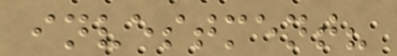investment?
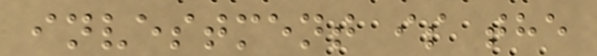investment is the
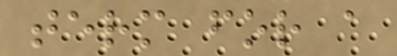term for a
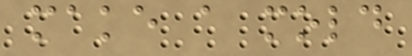make a mold
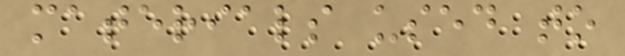materials used to
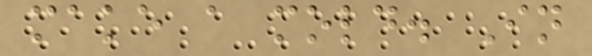make a mold. In
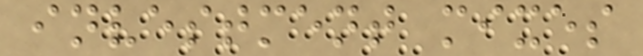investment mixes
